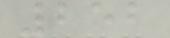252
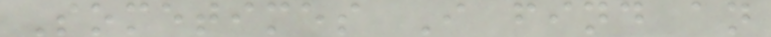Sometimes I find an
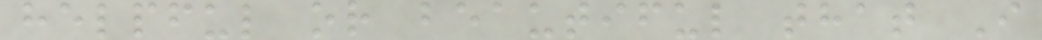helpful or beautiful that I
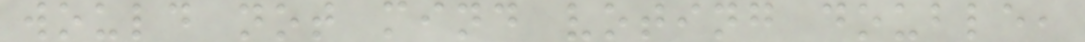would not mind voting double,
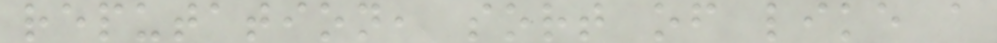reputation, sort of like a
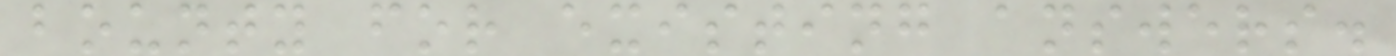bounty for existing answers.
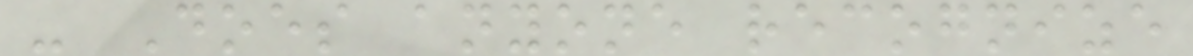- Does anyone recognize
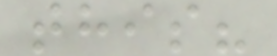this?
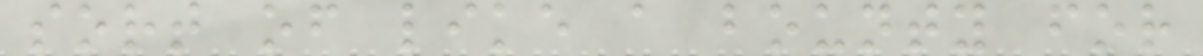sort of like a bounty for
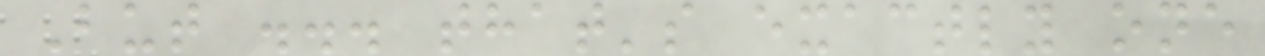But ... that's exactly one
